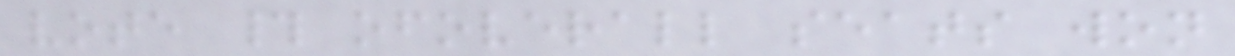vote # ofoverall seats won
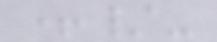+/-
